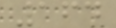164
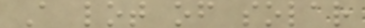A lot of solar
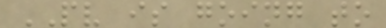PV is going to
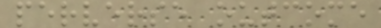perverse outcome
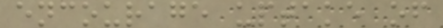encourage uptake of
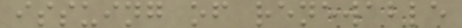issuing of renewable
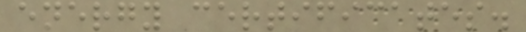energy certificates.
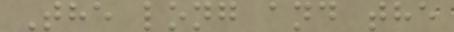The long and the
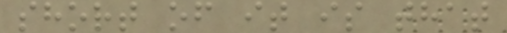short of it is that
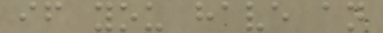if you have an
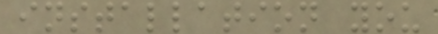installation you
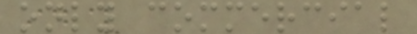only commercial
